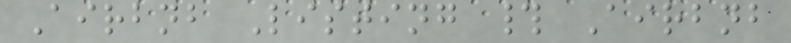Airbnb Listing # Airbnb
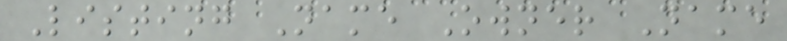Listing Name Owner Name
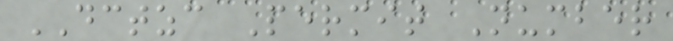DCTZC Permit Number
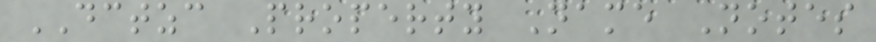DCTZC Property Name Notes
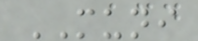MUNI
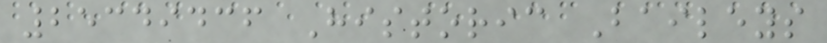25349436 Historic Baileys
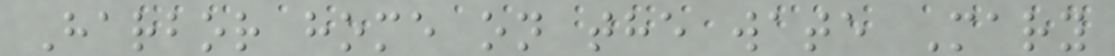Harbor home on the wate Mary
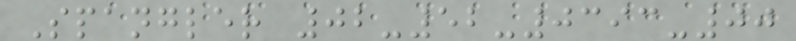Spangler 02-52-0393-00
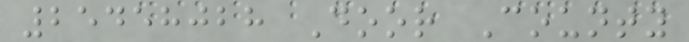25458028 Door County
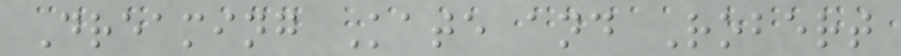Dreaming Kate and Robert
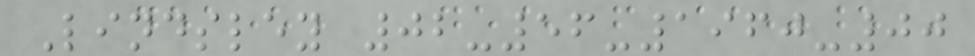Lindsley 02-56-1960-00
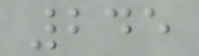245
